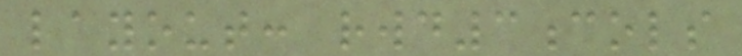layout: rwd3cols
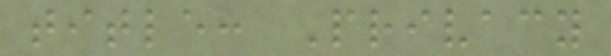title: Privacy
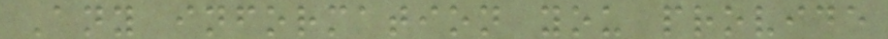Any information you provide
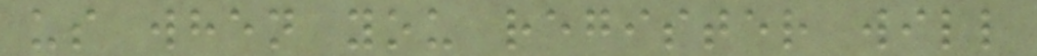us when you register will
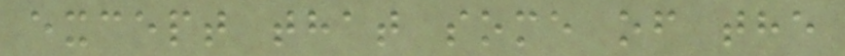except that some of the
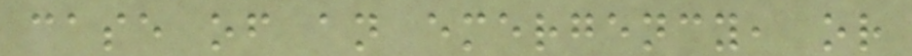case of an emergency, or
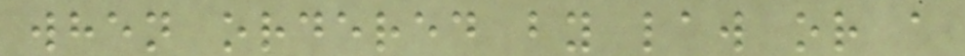when ordered by law or a
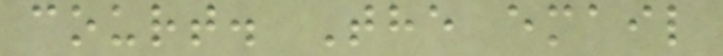court. The email
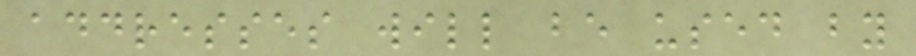addresses will be used by
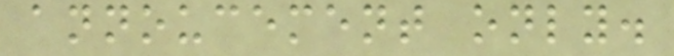annoucement only.
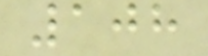108
